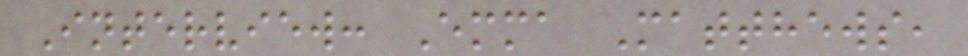Interview: Emma Matthews,
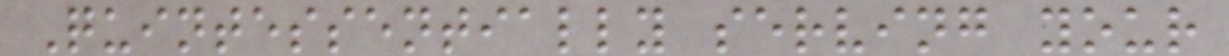Quintessentially serving your
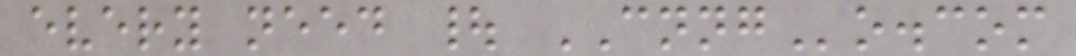every need | CNNGo.com
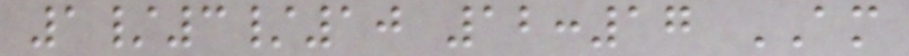1/3/10 12:17 AM
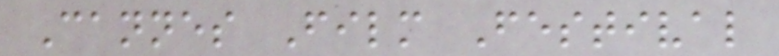Cannes Film Festival
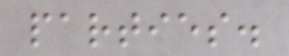parties.
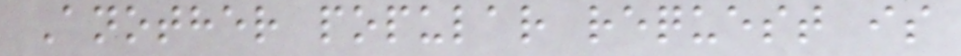Another popular request is
